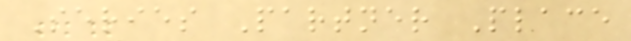Series Partner Place
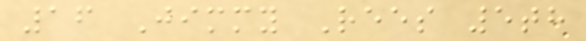16 Jimmy Rees 5th
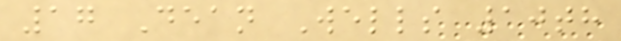17 Dean Wells 10th
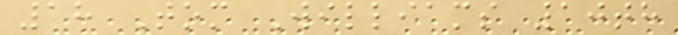18 Tom Williams 10th
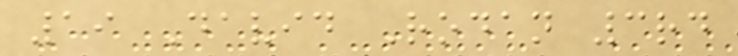19 David Rodan 3rd
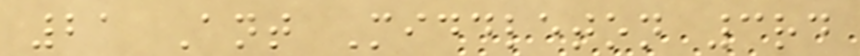21 Ant Middleton 3rd
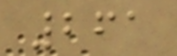261
